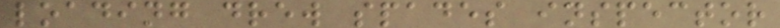loading drew spades inspector
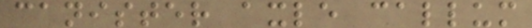canister axle callum
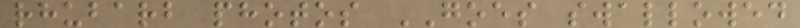rhubarb photos GOES swallowed
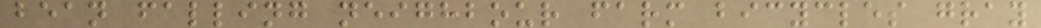bean falling neighbour farm bicycles gray
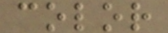color
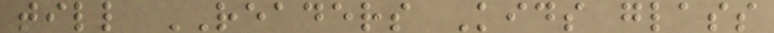till READERS Kids glass
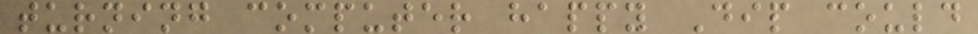turning computer happy Dip could
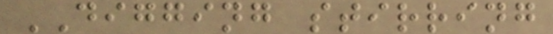DIGGING stirring
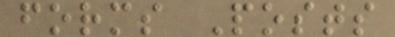forms Posts
